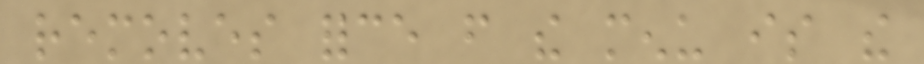removes force from the menu is the
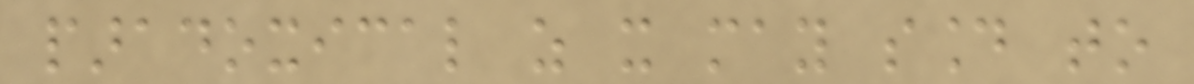paradoxical as it may sound to
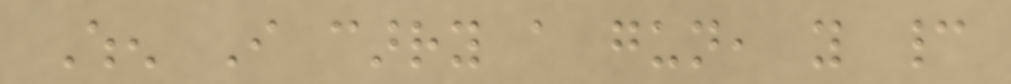When I carry a gun, you cannot
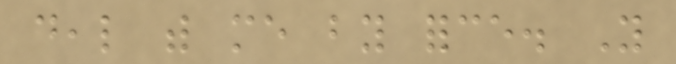deal with me by force. You
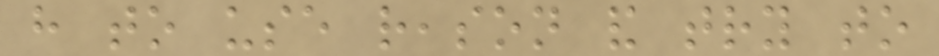have to use reason and try to
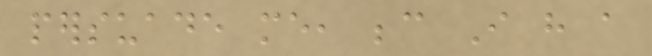persuade me, because I have a
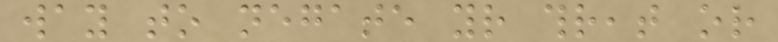way to negate your threat or
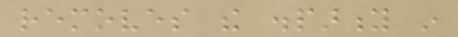removes the disparity in
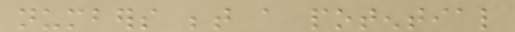numbers between a potential
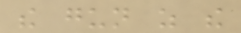the gun as the
